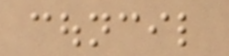council
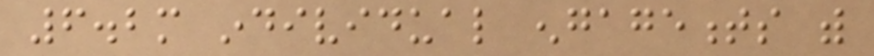6.2m individual engagements with
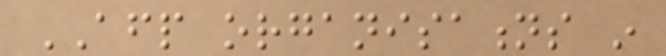AFP organisations in
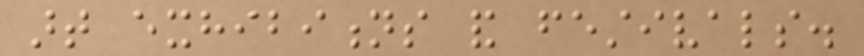art exhibitions and festivals.
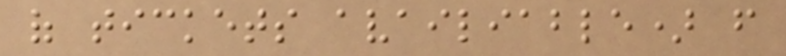of tickets availiable) from
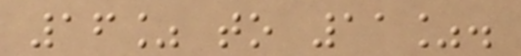16% to 11%.
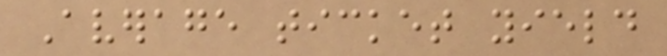Average ticket yield
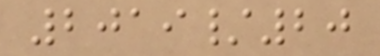2019/20
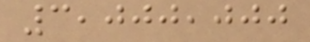3,000,000
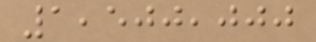1,500,000
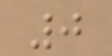0
